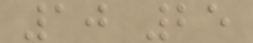10 25
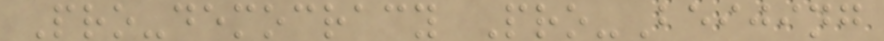Pro-democracy Pro-Beijing
